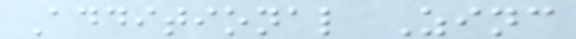Additional Zinc
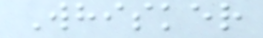Whisker
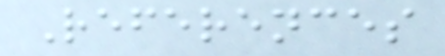References
